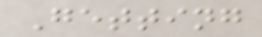Getting
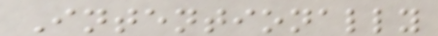Intentionally
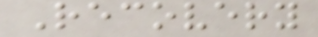Recovery
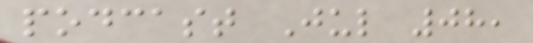podcast Jul 08,
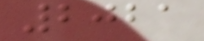2021
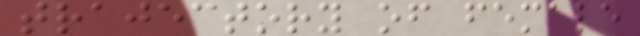trajectory of female
